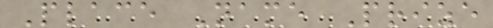Place Name Prize
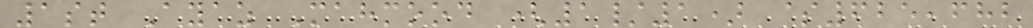1st Ayaz Mahmood (1/1) $625,682
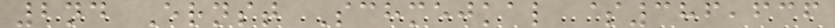2nd Ernst Schmejkal $386,636
